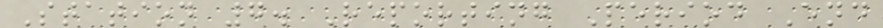Station 7. Reporting Period End
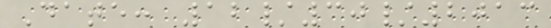Date: 12/30/2013
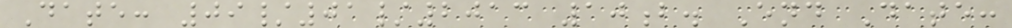Date: 09/01/2013 10b. End Date:
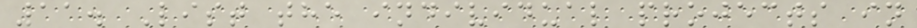11. List the individual projects in
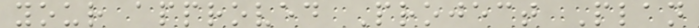your approved Project Plan
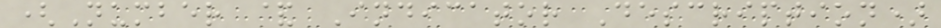(Number & Indicator Description)
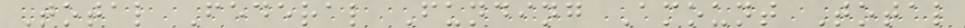Total Federal Funding Amount Total
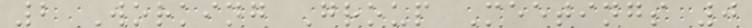2 Working Group Meetings 0
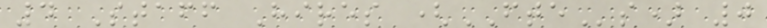4 Staff Hires (FTEs) 0
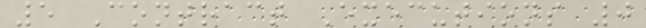5 Contract Executions 0
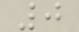0
